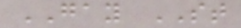GAY ST
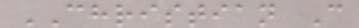CHRISTIAN C
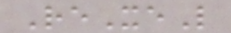ReXeL
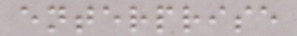enterprise
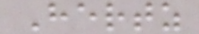Hertz
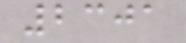2301
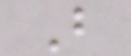B
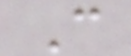C
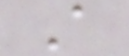A
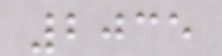2035
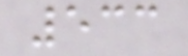533
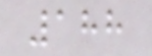188
